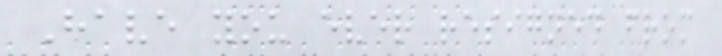Have you ever resigned from
